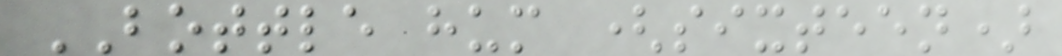BOTTLE hum (sixteen)
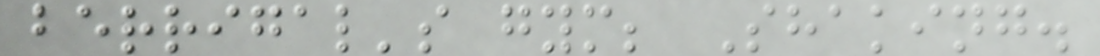berrigal's gym; Shaking.
